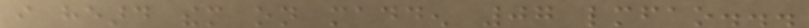i heard them on madden 07 lmfao...
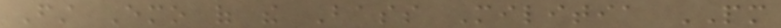First Emo of the Bass Militia PM
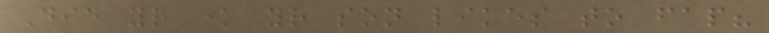Did your know your son likes to fap?
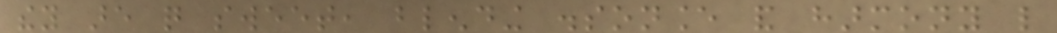they are quite sweet, blending dissonance and harmony like
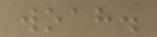woah.
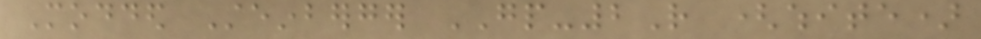Modded Steinberger GP-2R (white)
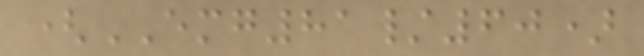(EMG81/60)
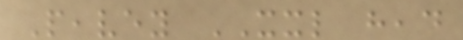Peavey XXL head
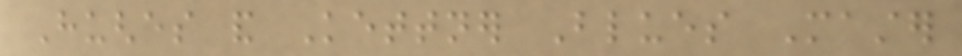Hughes and Kettner Blues Master
